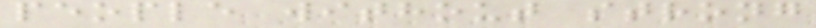people without strong
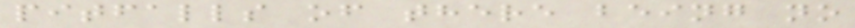pitfalls of there being no
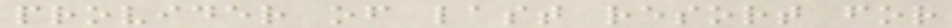provider of last resort for
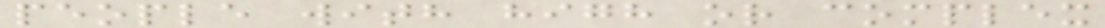people with high or complex
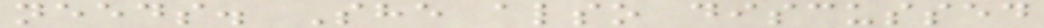needs. She also discussed
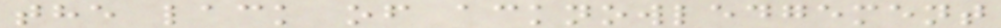the lack of acknowledgement
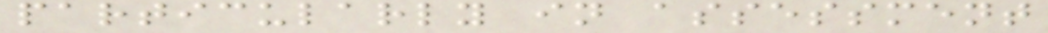particularly in assessment
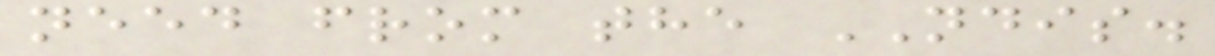need from the NDIS.
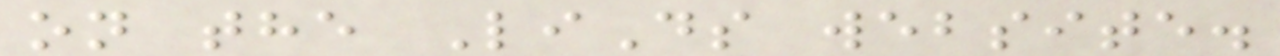on the LiDs website.
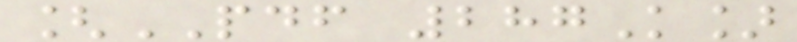[PDF 287K]
